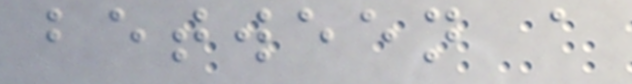between a
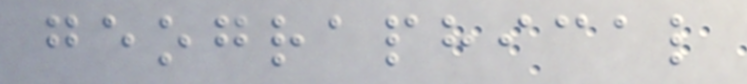geographical
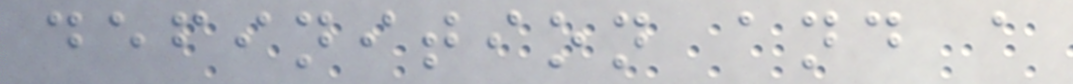definition and a
